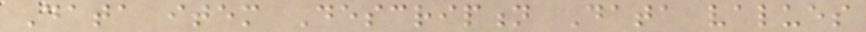Data item Description Data values
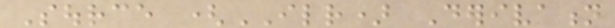Source (ILR) Derivation
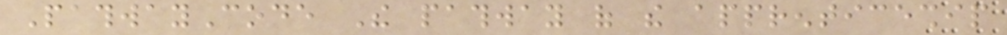PathwayCode The pathway of the apprenticeship
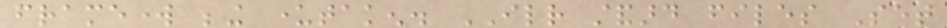framework being undertaken. ILR standard files Set
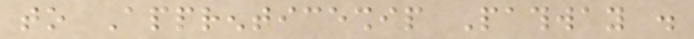to Apprenticeship Pathway .
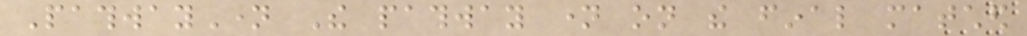PathwayName The pathway name on the final matched
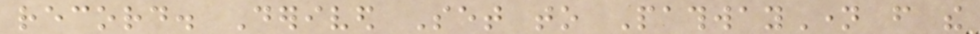record. Derived Set to PathwayName from the
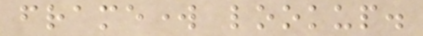framework lookup.
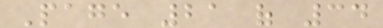Page 21 of 34
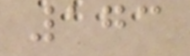173
